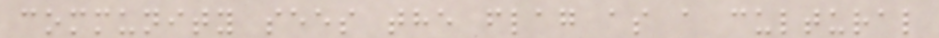community sees the flag as a cultural
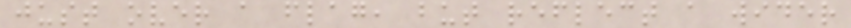just over a flag, but reflect a wider
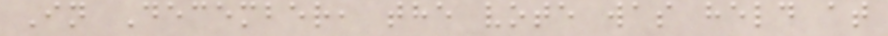In December, the vote was held at
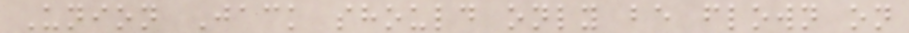Union Jack should only be flown on
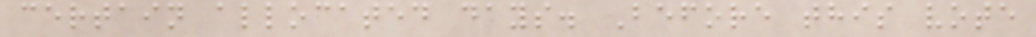certain allocated days. Before this vote
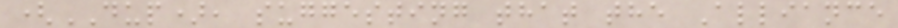(DUP), suggesting that the Alliance
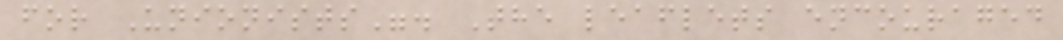for Unionists". The leaflets encouraged
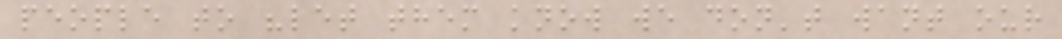people to "let them know we don't want our
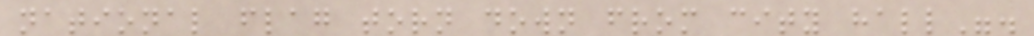national flag torn down from city hall".
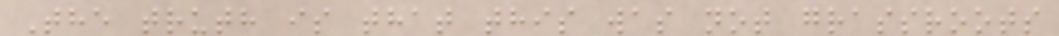The truth is that this was not grassroots
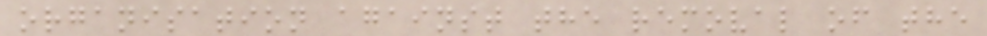organisation against the removal of the
